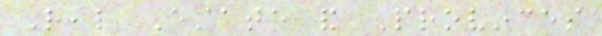Real Estate and Provinces
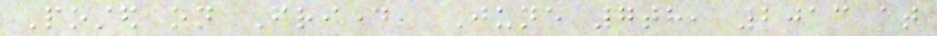Posted on Friday, June 7th, 2013 at
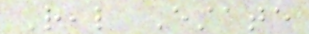Real Estate
